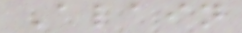Alain
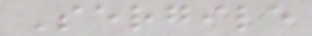Sergile
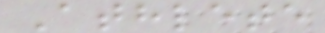Athlete
